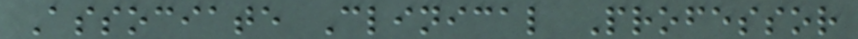Associate Clinical Professor
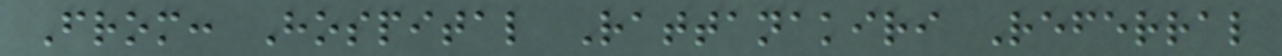From: Hospital Rattanakiri Referral
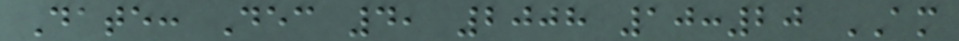Date: Dec 4, 2008 10:20 AM
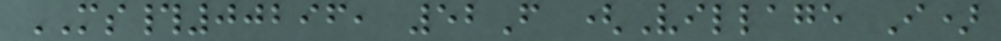MS#00296, 52F (Village I)
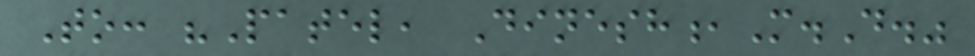To: "Patel, Dinesh,M.D."
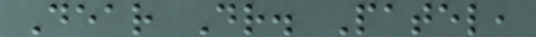Dear Dr. Patel,
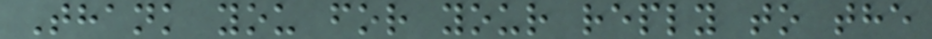Thank you for your reply to the
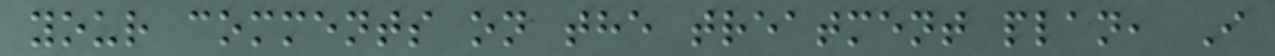your comments on the treatment plan, I
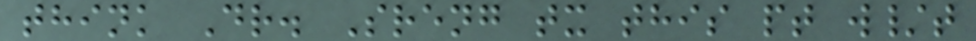think Dr. Sreng tx this pt w/t
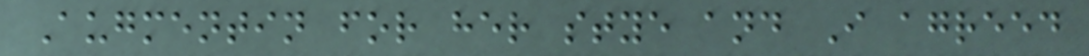Augmentin for her stye and I agreed
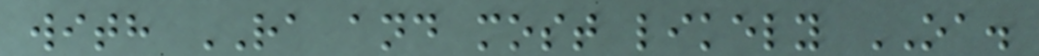with RA and most likely OA.
